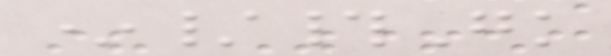*/#Gk
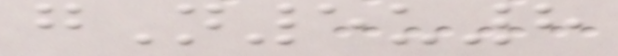gN5u8
